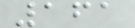161
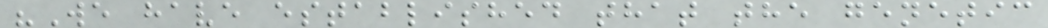"We have established that the genetic
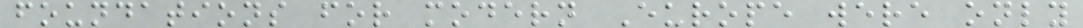foundations for modern Europe were only
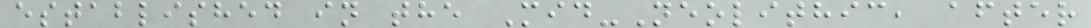established in the Mid-Neolithic, after
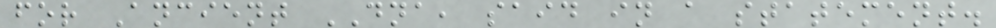for Ancient DNA, said in a statement.
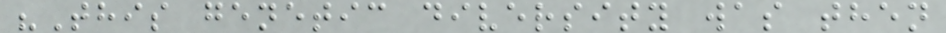"This genetic diversity was then
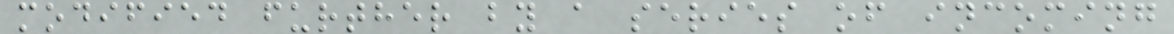modified further by a series of incoming
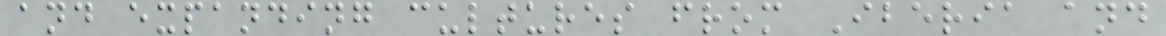and expanding cultures from Iberia and
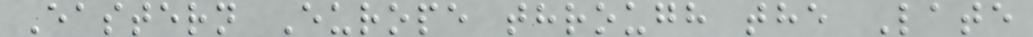Eastern Europe through the Late
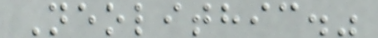Neolithic."
